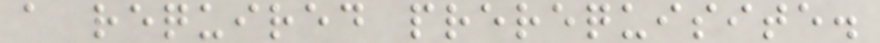a required prerequisite.
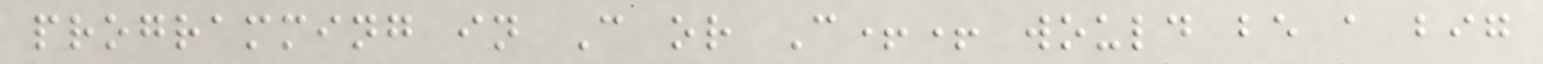programming in C or C++ would be a big
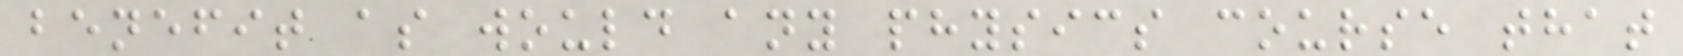benefit as would any physics course that
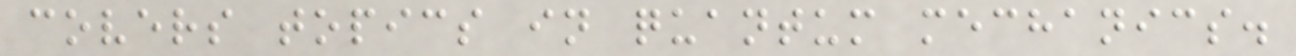covers topics in quantum mechanics.
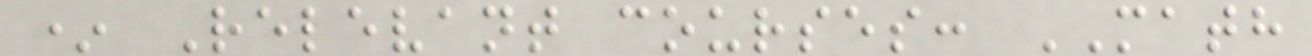* Relevant courses: MATH
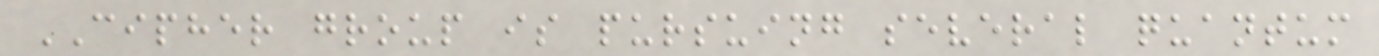CIPHER group is pursuing several quantum
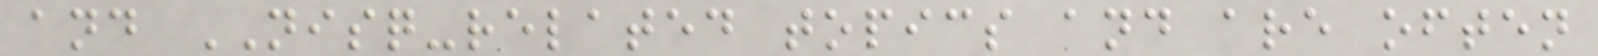and NISQ-related topics and are often
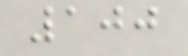100
